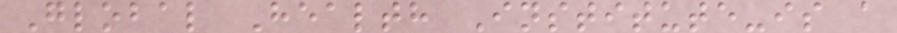Global Health Institute-is a
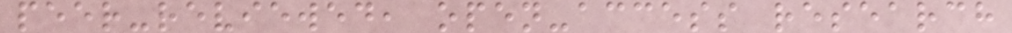peer-reviewed, open-access research
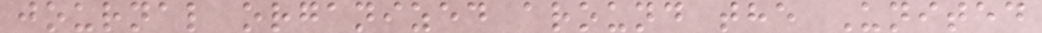journal organized around the United
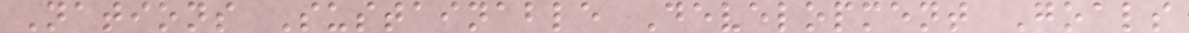Nations Sustainable Development Goals
